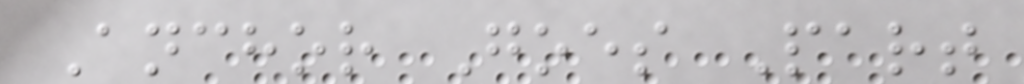Anchor Goes Part
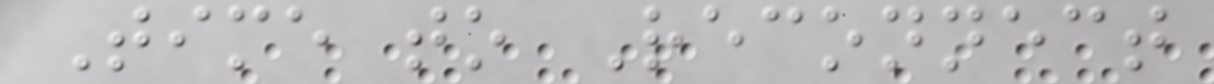Time to Reconnect
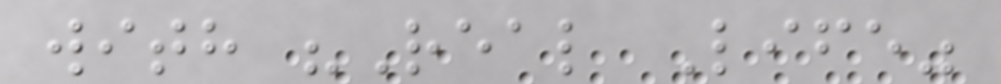with "Real Life"
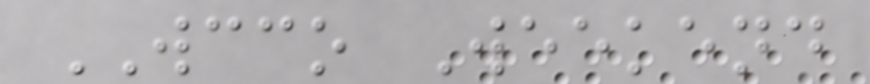WCCO Weekend
